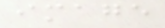image
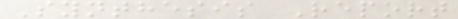Synthesis Report
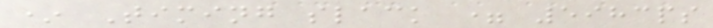* Timing slack = 5983ps
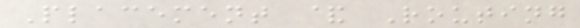Placement & Routing
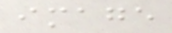image
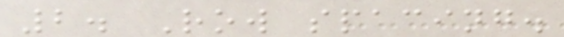2. Row spacing.
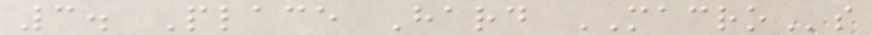3. Place Hard MACROs
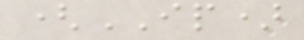(IP)
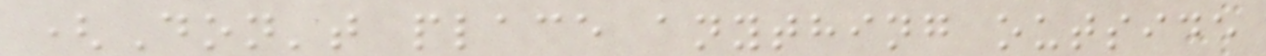(Don't place anything outside
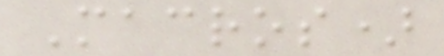Macros)
